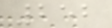252
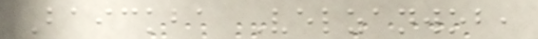Baickba Velzanwob,
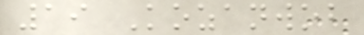19 Kozanwob
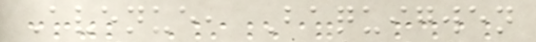Avenue, Baquigwen
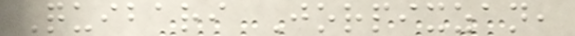Quibari Jorpixzan,
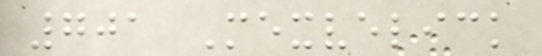701 Mexvelick
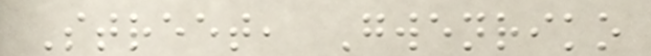Street, Gwenriko
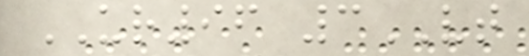UR96 3VT
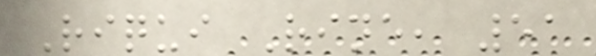Riqui Rine, 51
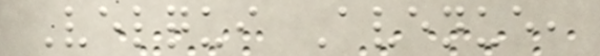Velqui Avenue,
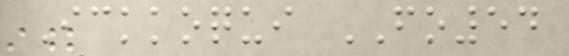Ickkoqui FO54
